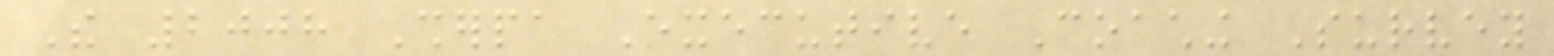The 2008 Sherpa Executive Coaching Survey
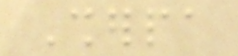Sherpa
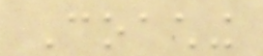Coaching
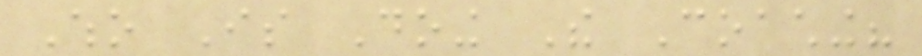Who Is Doing The Coaching?
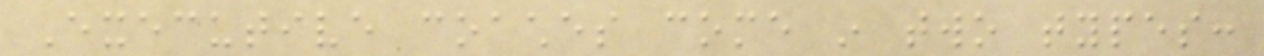Executive coaches come in two types:
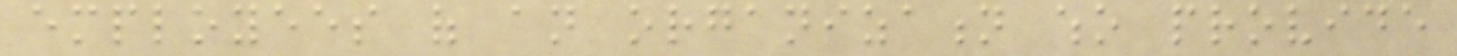employees of an organization who provide
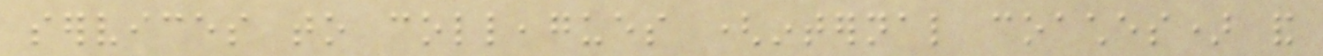services to colleagues (internal coaches) and
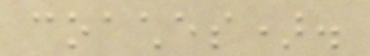coaches).
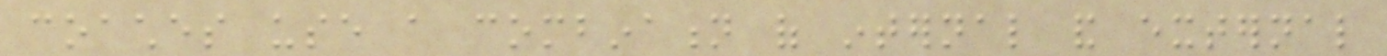coaches use a combination of internal and external
